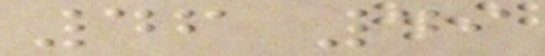46 49
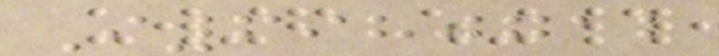I6980712
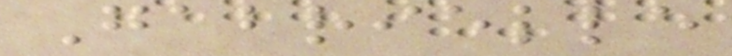Gabrielle
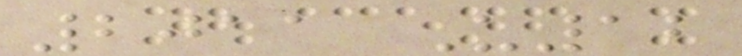2011 U12
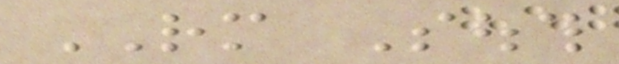RM South
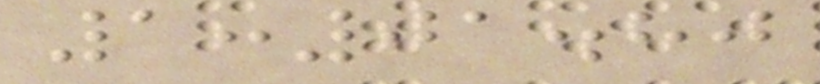1:01.80
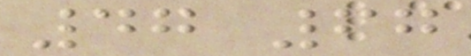47 67
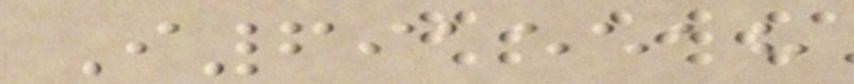I6915518
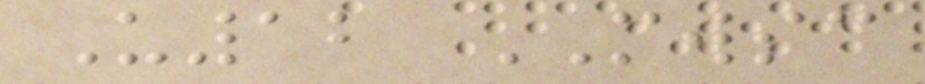U12 MWSC
